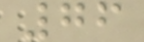76
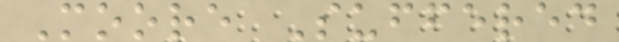Moore Suffered
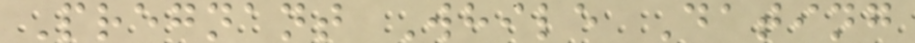Pregnant While Dating
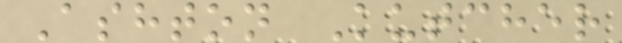Ashton Kutcher
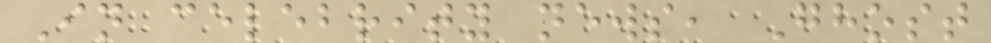In celebrity news, Ghost
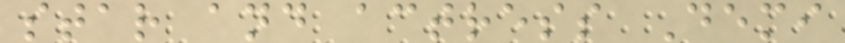star and actress Demi
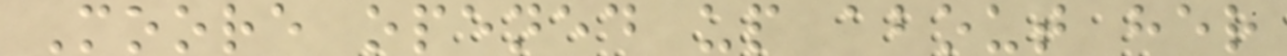Moore opened up about her
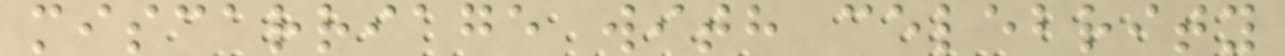miscarriage with celebrity
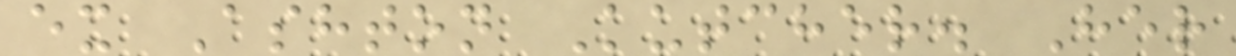ex Ashton Kutcher. Her
